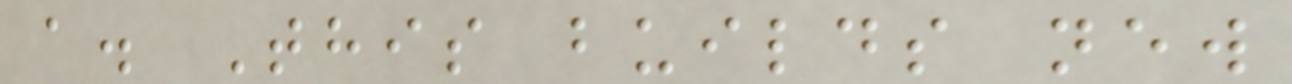a. This builds new
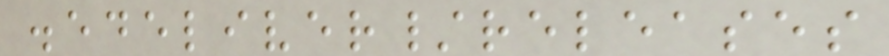.edeliver/releases
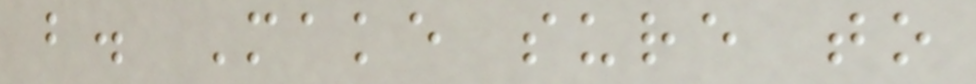b. Make sure to
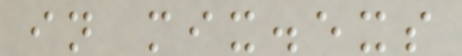in mix.exs
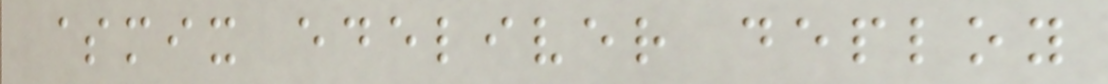$mix edeliver deploy
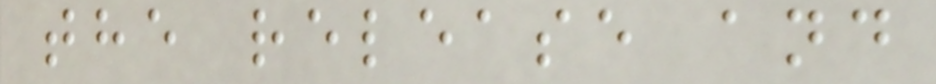the release and
